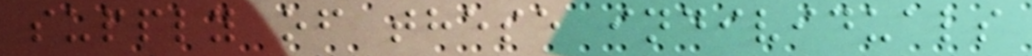supply of these individuals
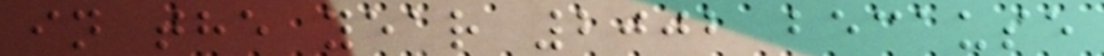in the year 2002 because
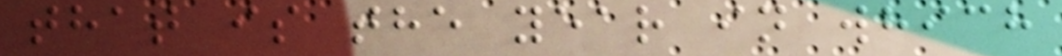that is the year in which
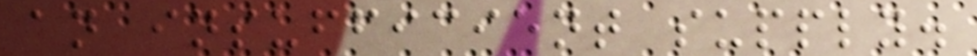an insufficient supply.
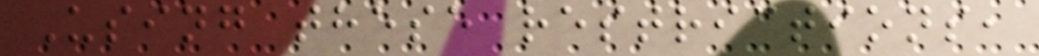Using these restrictions,
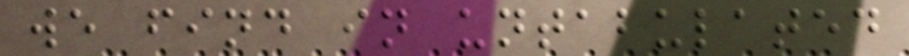we find in untabulated
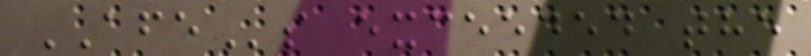AFEs exceeded the
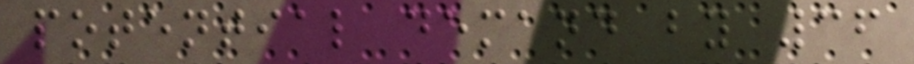potential demand by 36
